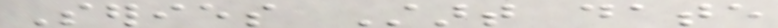Series Start date
